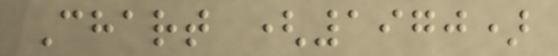Chart (1970)
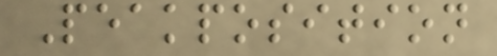Peakposition
